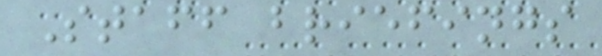Staff briefings
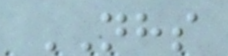NHS
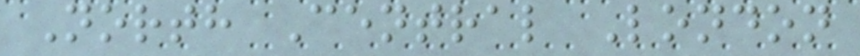North Central London
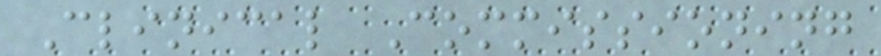Clinical Commissioning
